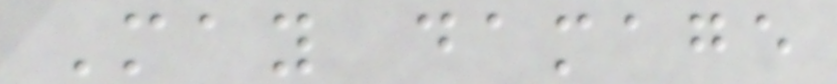May damage
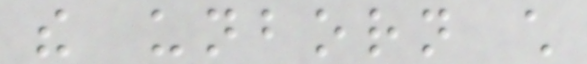the unborn child
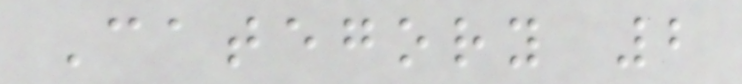Category 2
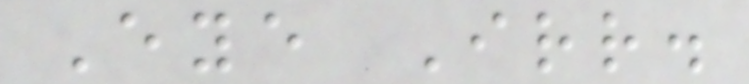Eye Irr.
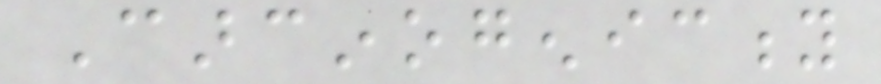Carcinogenicity
